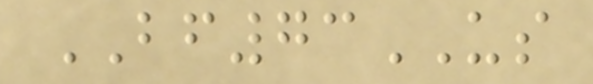BF73US
